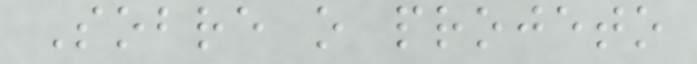Sobre o projeto
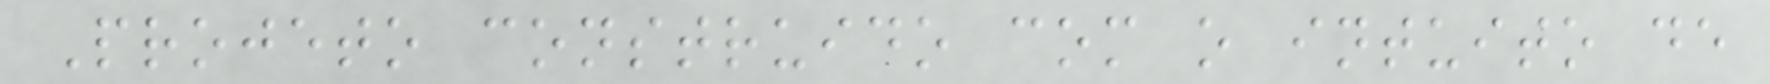Projeto construido com o intuito de
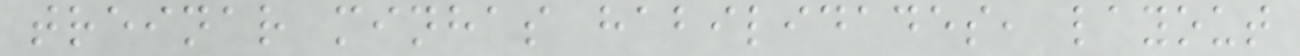treinar minhas habilidades, layout
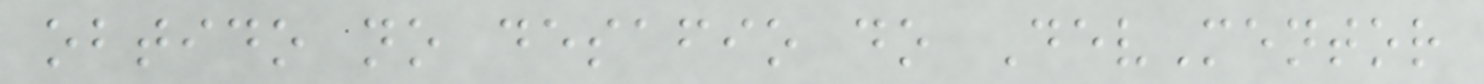obtido no desafio do DevMentor
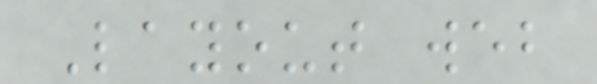Layout web
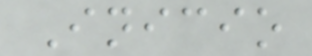Inicio
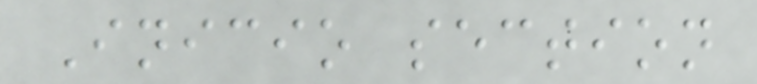Inicio section
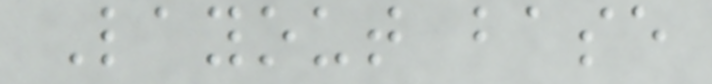Layout base
